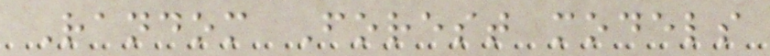Random Forest models
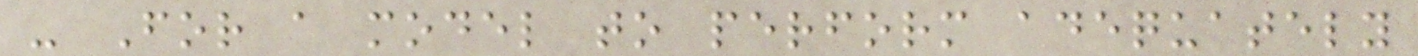- For a model to perform adequately
